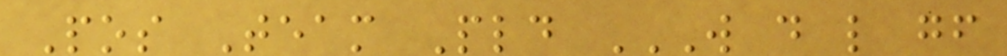Pos Team Pld W D L GF
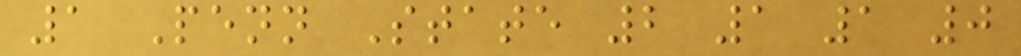1 Penn State 2 1 1 0
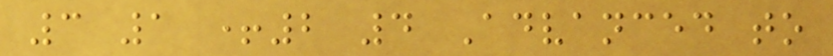3 1 +2 4 Advanced to
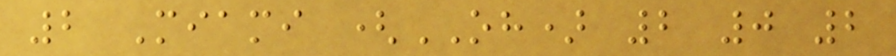2 Miami (OH) 2 0 2
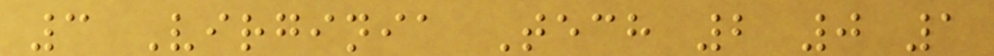3 Virginia Tech 2 0 1
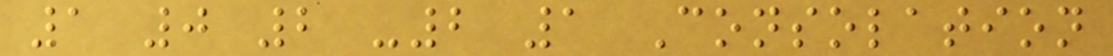1 0 2 -2 1 Consolation
